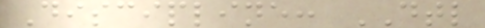Discipline: DTL
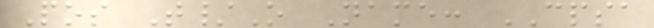Pos T/O Name: CPSA
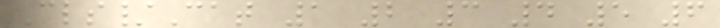Cls/Cat 1 2 3 4 5 6
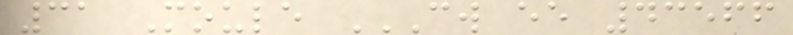31 Moule CW EE 43566
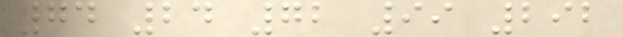74 24 72 99 292
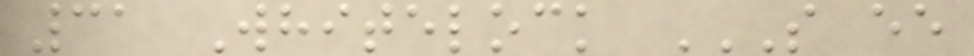31 Whitelock S EE
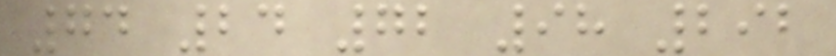74 24 72 98 292
